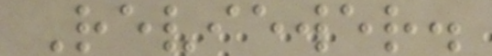Reviewer.
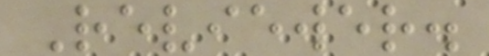Reviewer.
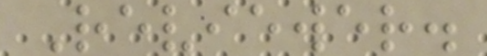Reviewer.
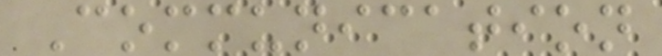Communication
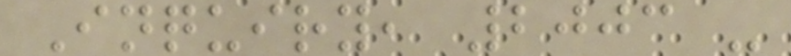Inquiry, 2003 -
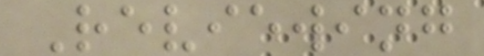Reviewing
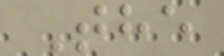The
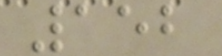152
